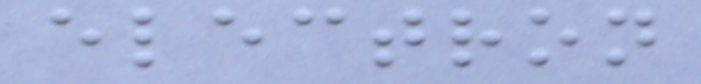electron
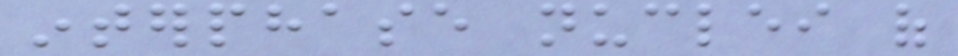interphase nuclei of
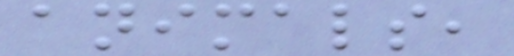animals,
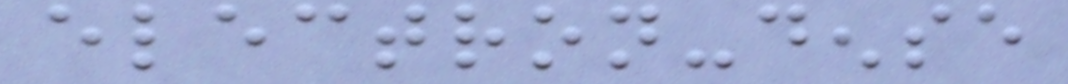electron-dense
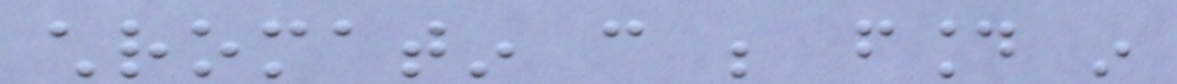chromatin can be found in
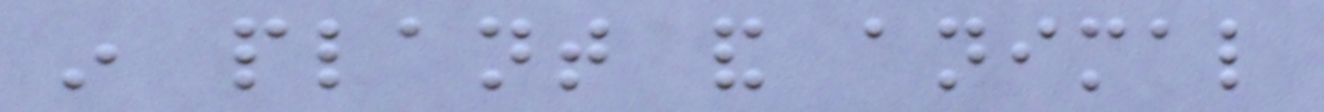in plant and animal
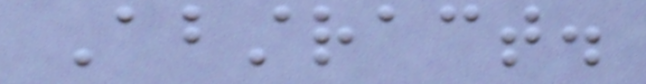Abstract.
